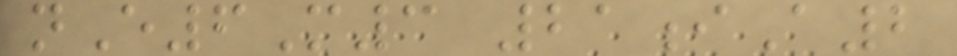nE6M3 21iA2
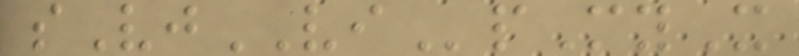sVjVIpMyX
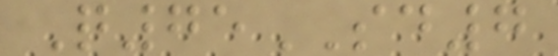Q75SD7
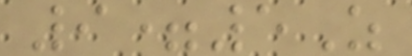9=5Z
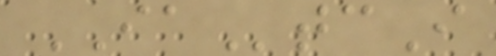IAtcI
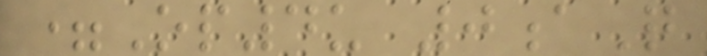=Op4u 0aQ
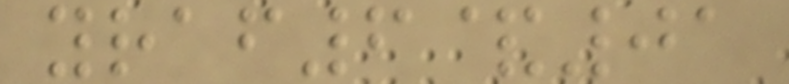yraf6&01
